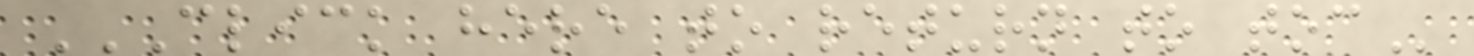CLICK HERE TO RETURN TO TOC
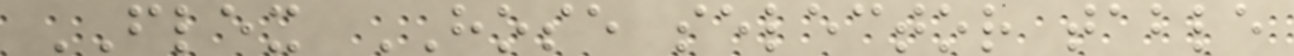FLEX HOSE selector table
